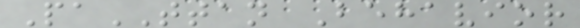PaTTAN Behavior
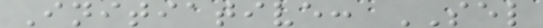Initiative: SEL
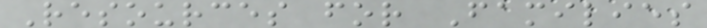Resources for Families
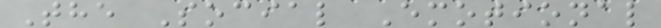The Social Emotional
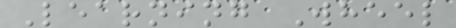Learning Wheel
